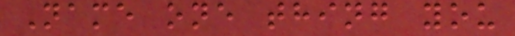Name one thing you
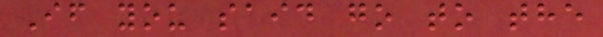If you said go to the
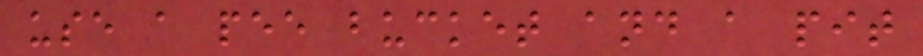use a pee bucket and a pit
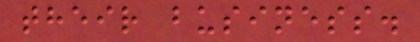their business.
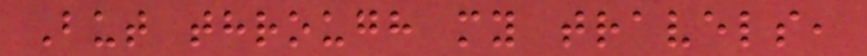But through my travels,
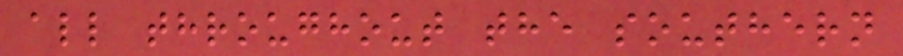all throughout the southern
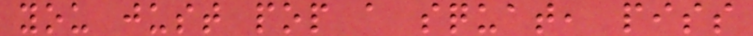you just pop a squat, piss
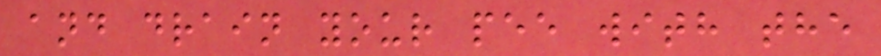and drain your pee with the
